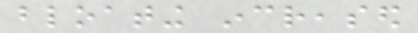bloating increased
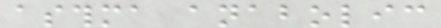asthma anabolic
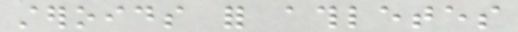steroids for athletes
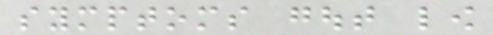symptoms gout low
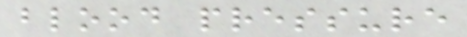blood pressure
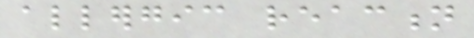allergic reaction
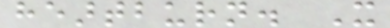heartburn. It
